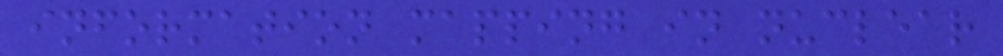information mapping in nuclear
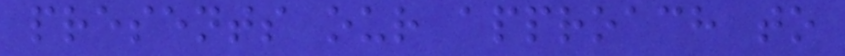presents our approach to
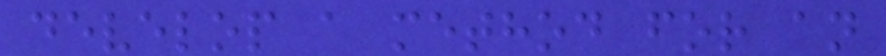develop a method for an
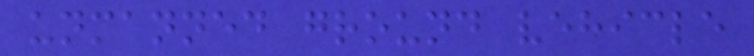unmanned ground vehicle
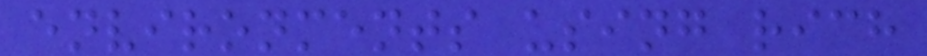environments using rich
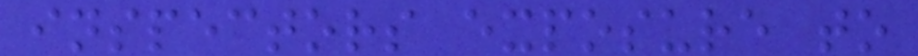inspectors exposure to
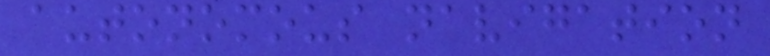autonomous navigation
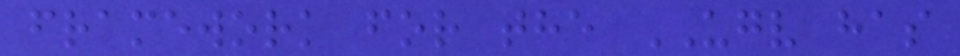framework for the UGV has
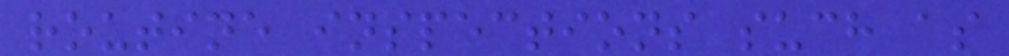routine inspections such as
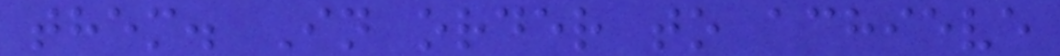them. In order to achieve
